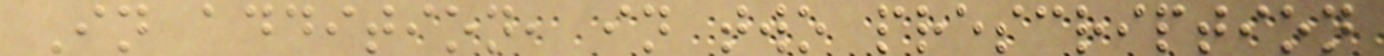In addition, in two prescription
